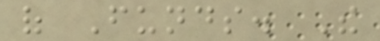of Funds. The
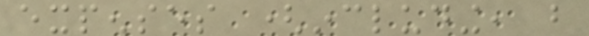expenses (including, but
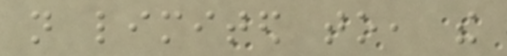not limited to, the
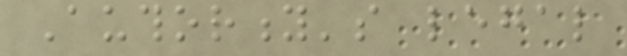Authority's legal
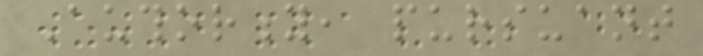Authority, pursuant
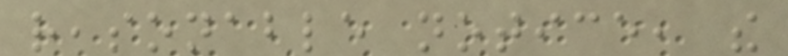reasonable notice, the
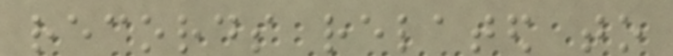records related to
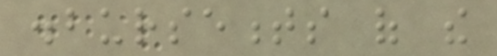disbursements of the
